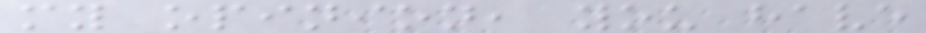my opinion, you have
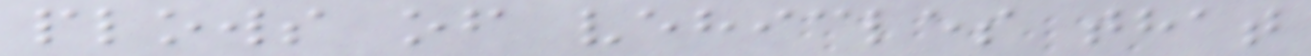plows of vehicles that
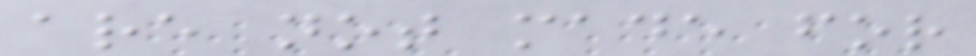are not made for
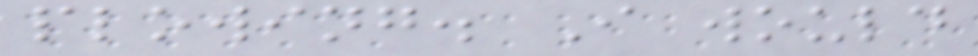plowing. I would
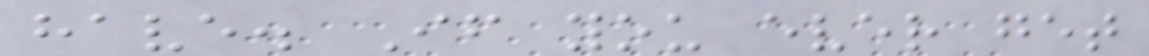have. If you ever get
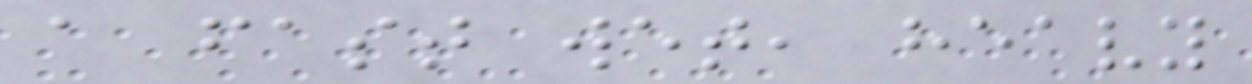a fast wet, heavy
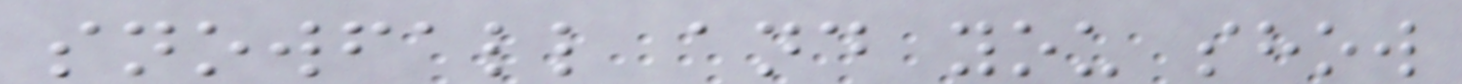snowfall and you show
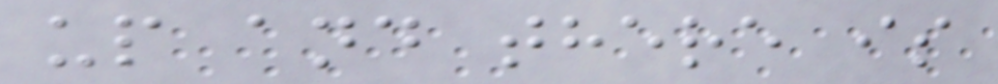up and there is
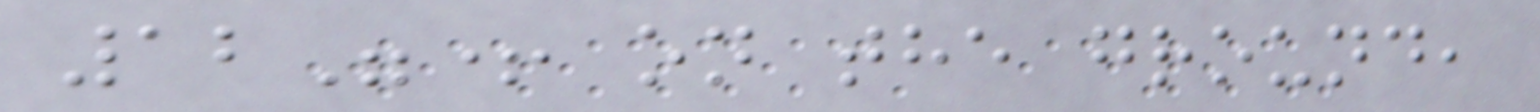12"+ on the ground,
